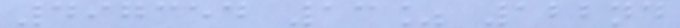497354 13% 122nd
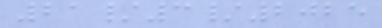21/3/2025
